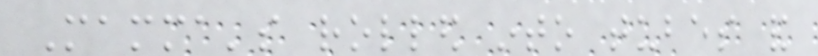Mamma's rolled into tubes and
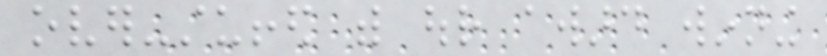over-stuffed with our award winning
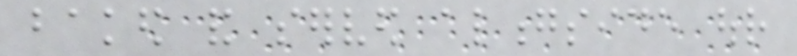baked and served alongside our
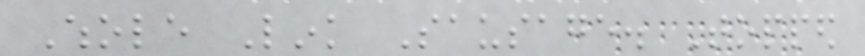Whole Link Sausage. Topped
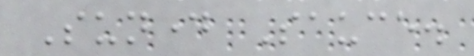Sunday Sauce.
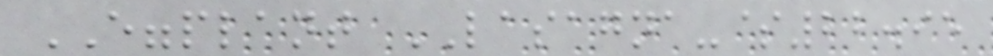EGGPLANT LASAGNA-$22.95
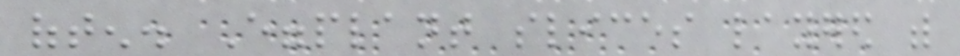often. Eggplant slices layered with
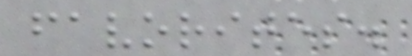favorites.
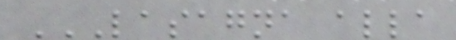LASAGNA ALLA
